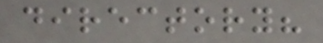directory?
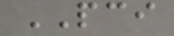PCI
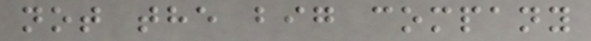not the big company
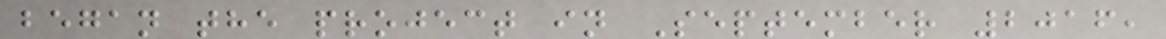began the project in September 2016,
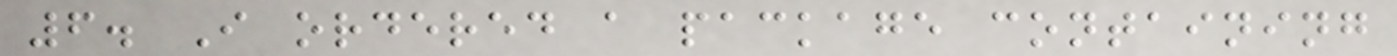6. I ordered a package containing
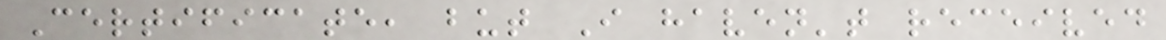Certificate, but I haven't received
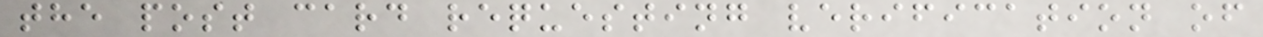the post card requesting verification of
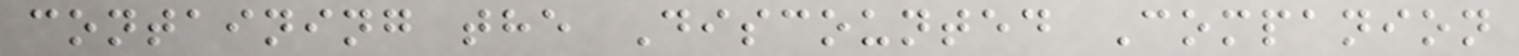containing the Discounted Companion
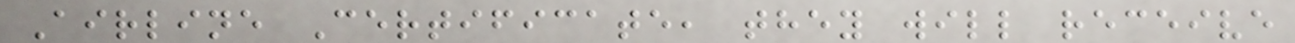Airline Certificate, they will receive
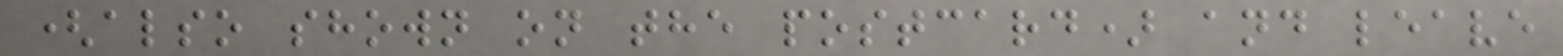(also shown on the postcard) and leave
